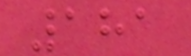181
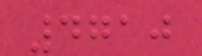4710
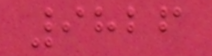9826
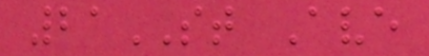21ST Ave
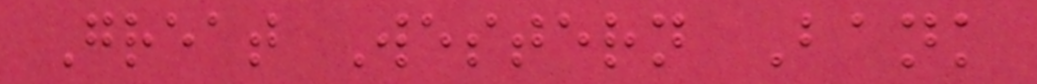Great Western Bank
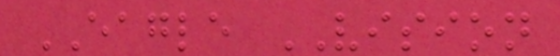EAGLE VISION
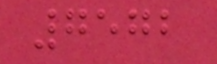7572
